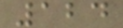124
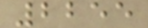2255
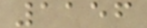1156
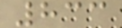833
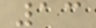13
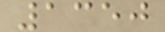1350
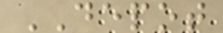DEPOT
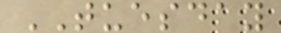TUESDAY
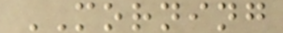MORNING
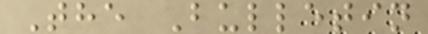The Bulletin
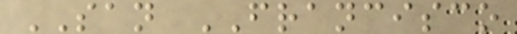SAN FRANCISCO
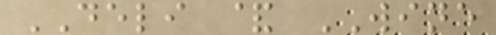DELI & WINE
